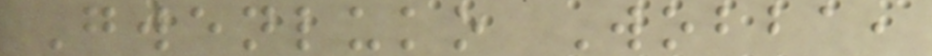Gwenluko Wobba,
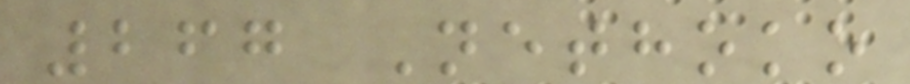267 Nethoko
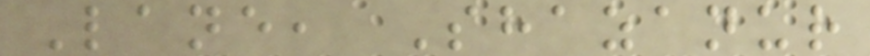Lane, Shazanur
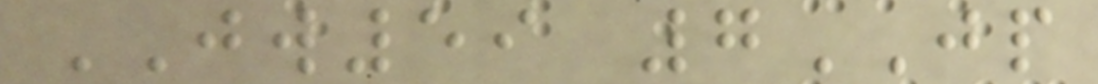JW59 7JP
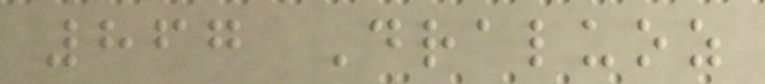867 Draluoz
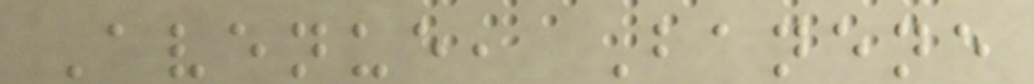Avenue, Banene
